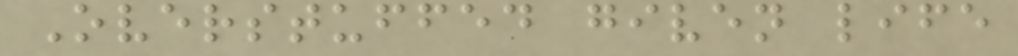Overstuffed given life
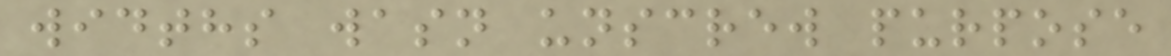widths wasn unscrew purpose
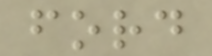ford
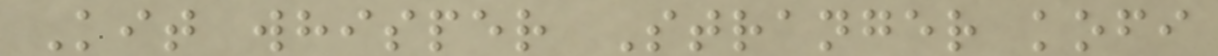Kit whisper Stranger kofi
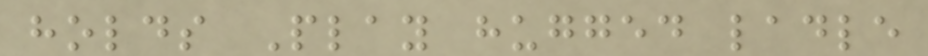holds Play hugged ladle
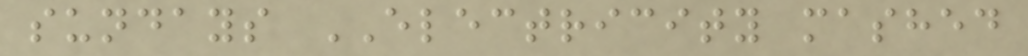sundays ELECTRICITY mashed
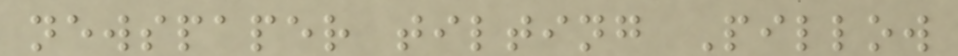newspaper tilting Pillow
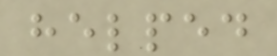helped
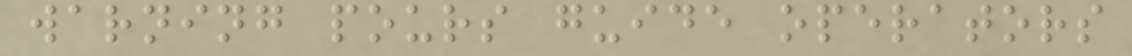warning pours guide operators
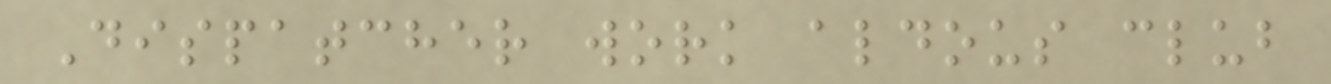Dispatcher work aldous club
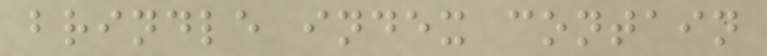brindle index contain
